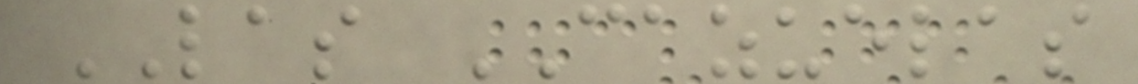LAS CAZUELAS
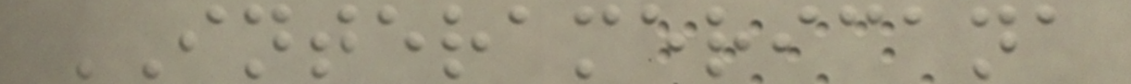INTERAMERICANA
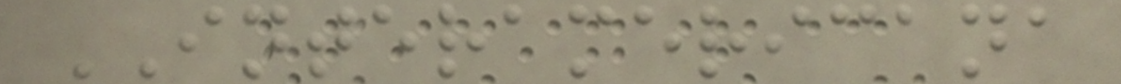INTERAMERICANA
